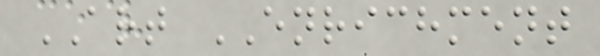ART ENRICHMENT
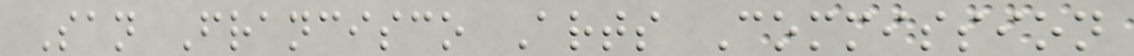San Francisco Arts Commission
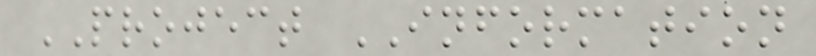PROJECT INFORMATION
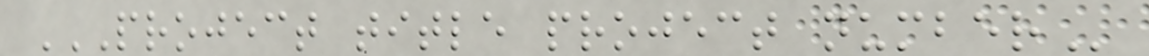PROJECT TITLE PROJECT NUMBER
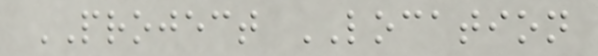PROJECT LOCATION
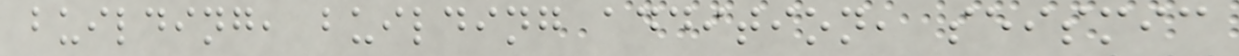building, building addition, seismic
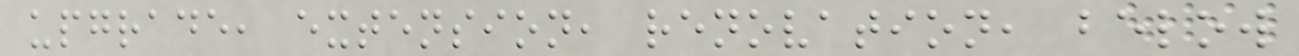upgrade, extension, renovation, below
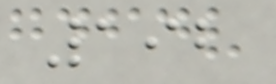192
